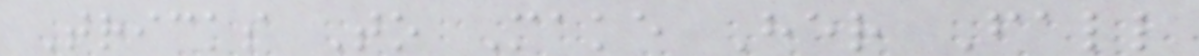Tricks To Make Her Fall
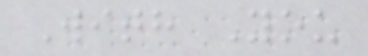With You
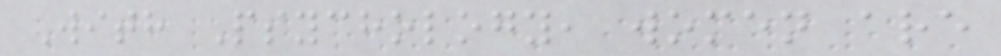With Psychology, women are
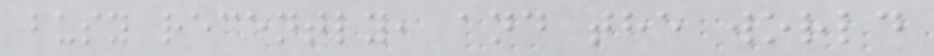busy recently, and the world
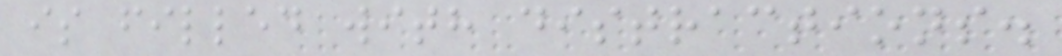is filled with distractions.
